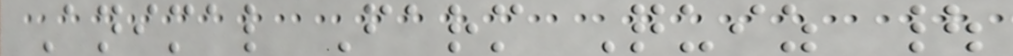Animal Farm Quiz |
